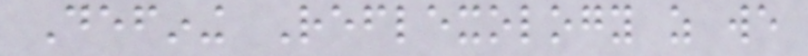Defining Reflexology as we
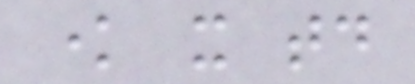know it today
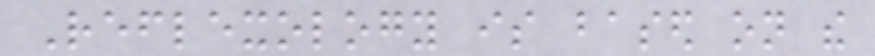Reflexology is based on the
